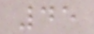45
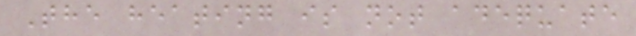The heating is not adequate
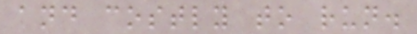and costly to run.
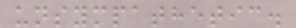unsympathetic.
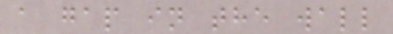a gap in the wall
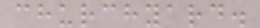churchyard.
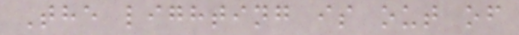The lighting is out of
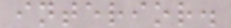interior.
